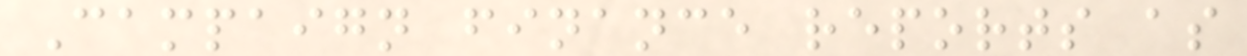Campaign finance reports as
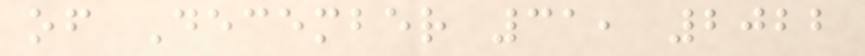of December 31, 2022
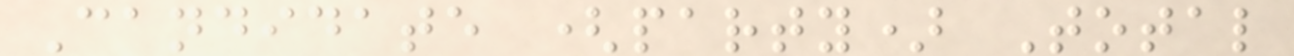Candidate (party) Total
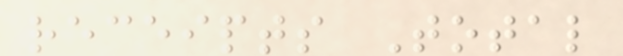receipts Total
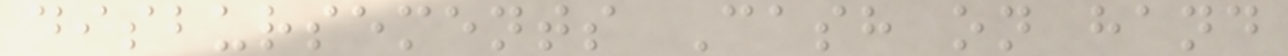disbursements Cash on hand
